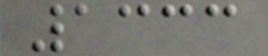1333
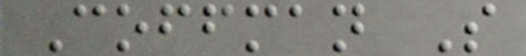Coffman S
